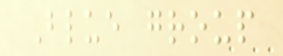Blue group
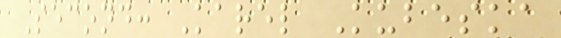Second: Karel Kubeska
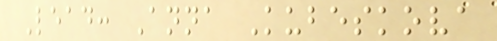Lead: Anna Kubeskova
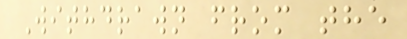Withdrawn from the
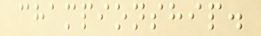championship.
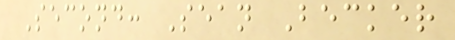Second: Sean Becker
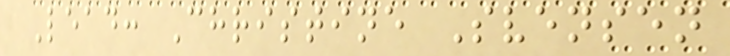Lead: Christine Svensen
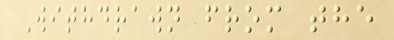Withdrawn from the
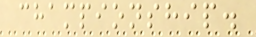championship.
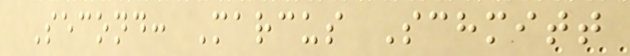Second: Marcus Schmitt
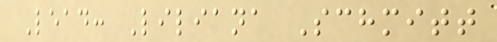Lead: Liliana Schmitt
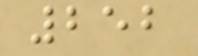252
